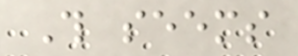This seems
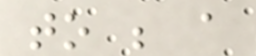to be a
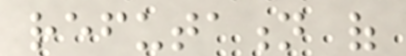refutation of
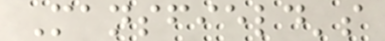Mansfield's
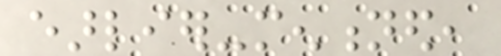earlier-mentioned,
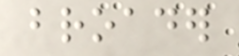broader
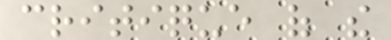critique of the
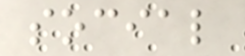social
